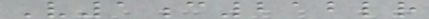V1c212lr
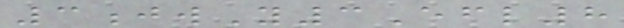3jwY3Efl8
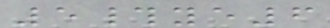5#ye6
